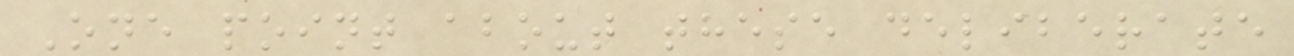One point about these deliberate
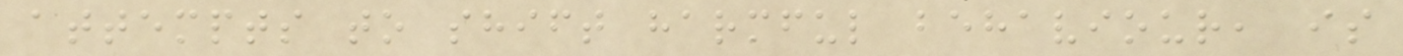attempts to shift harmful behaviour, is
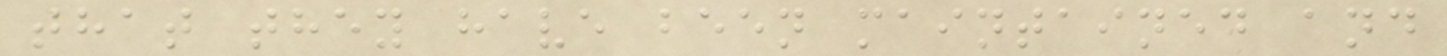that they have been maintained and
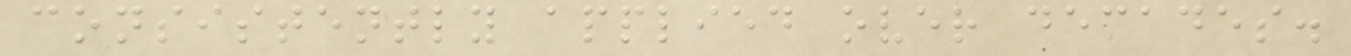consistently applied over decades.
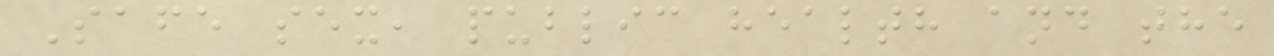Safe sex, public health and the
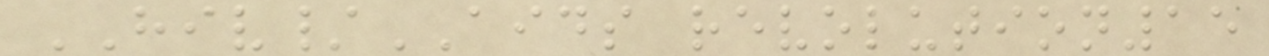HIV/AIDS revolution15
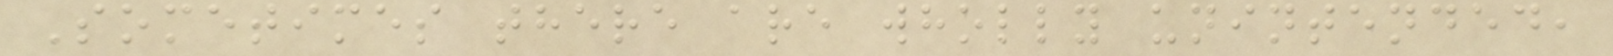Sometimes there are wholly unintended,
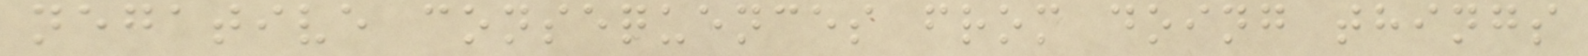negative consequences from doing things
